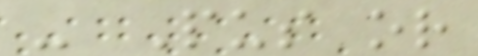- Pus or
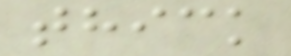thick
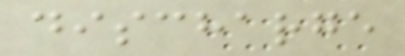discharge
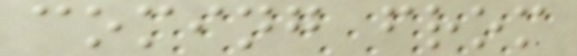coming from
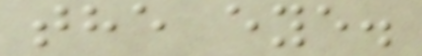the eye.
